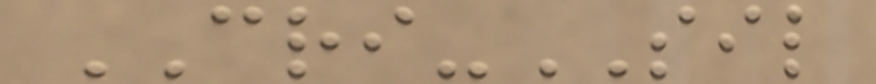CRI-SIL
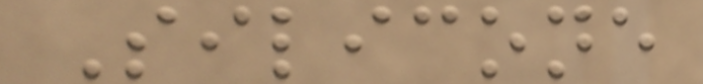Silicone
